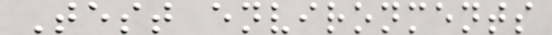Test environments
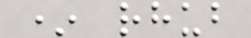* rhub
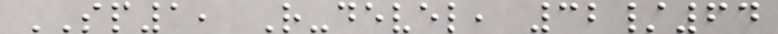SP1, R-devel, 32/64
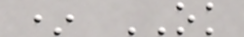* OK
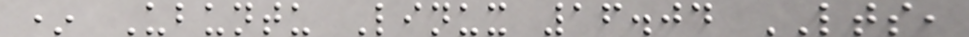* Ubuntu Linux 16.04 LTS,
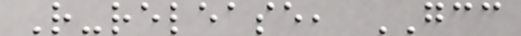R-release, GCC
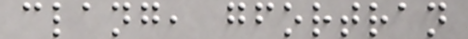clang, gfortran
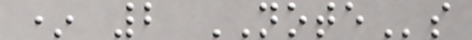* 2 NOTEs
